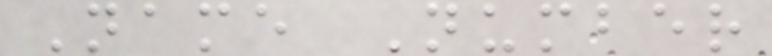Name Number
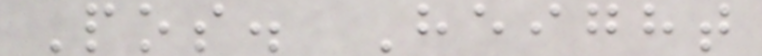Pos. Height
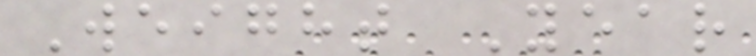Weight Year
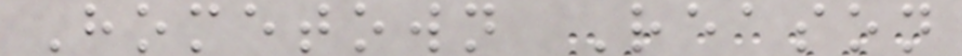Hometown Reason
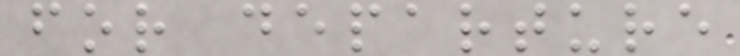for departure
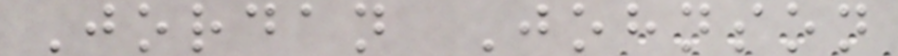Jordan Johnson
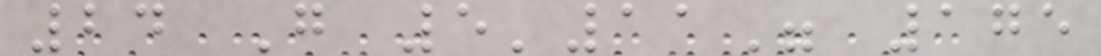24 G 5'11" 175
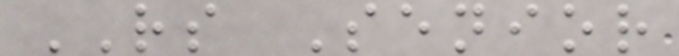RS Senior
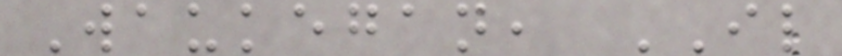Waukegan, IL
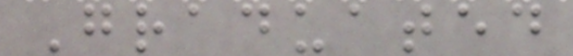Graduated
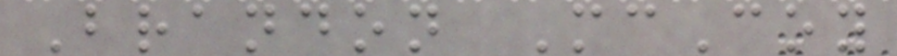Brandon McCoy
